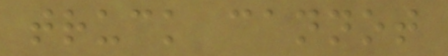truck cannot
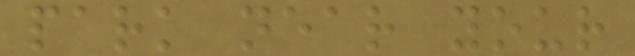park near your
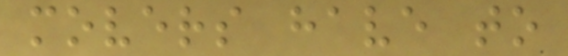movers have to
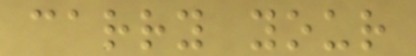carry your
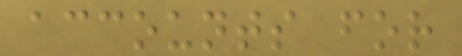accounts for
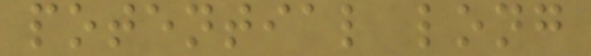potential long
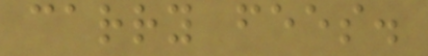carry fees.
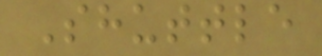Shuttle
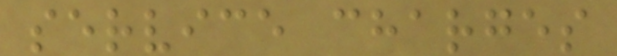service charges
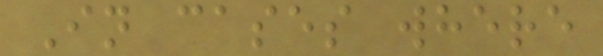In cases where
